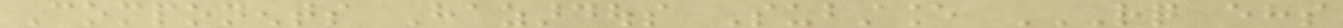Components Hazardous Substance RQ EHS
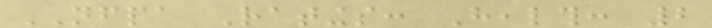NFPA Ratings: Health: 2
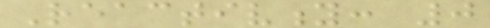Reactivity: 0
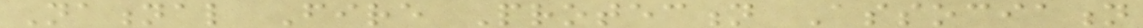National Fire Protection Association
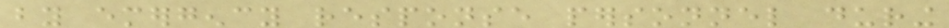by emergency response personnel during
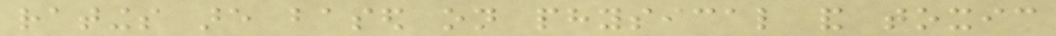ratings are based on physical and toxic
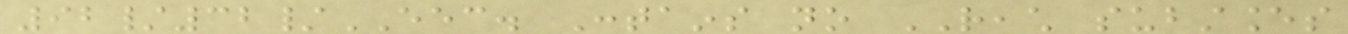92/32/EEC. Contains no REACH substances
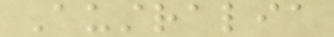Australia
